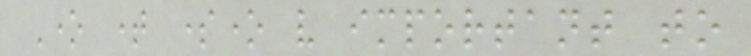One time someone very important to
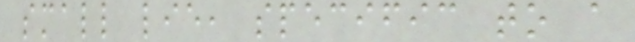small lie, specific to a
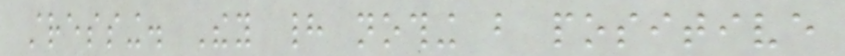stressing. They had nothing but positive
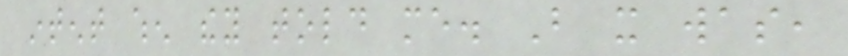intent when they told me. But it was,
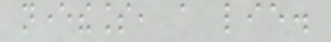nevertheless, a lie.
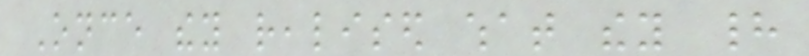Once they realised what they had
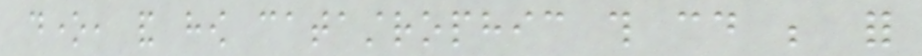done, and how catastrophic this could be for
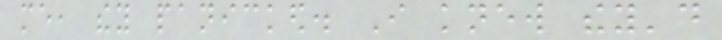me, they panicked. I knew they'd
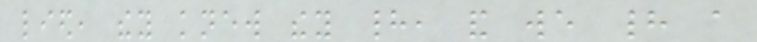lied, they knew they had, and we had a
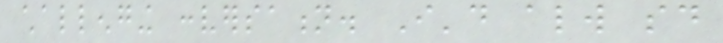challenging conversation. I'd always said
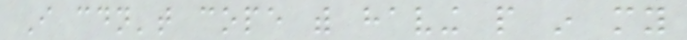I couldn't cope with having people in my
